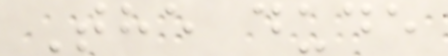The dude
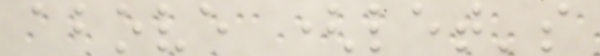above (let's
